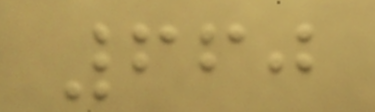660
